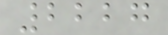2227
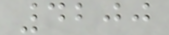4200
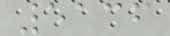5136
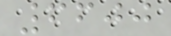6600
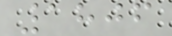1806
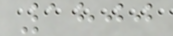1800
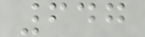647
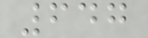647
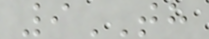9TH
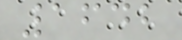1642
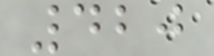420
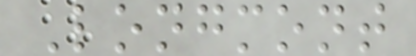Longmont
